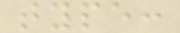type:
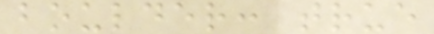boulder: true
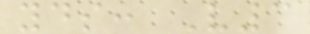yds: V3
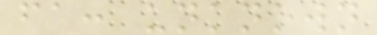fa: unknown
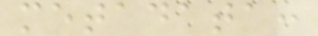metadata:
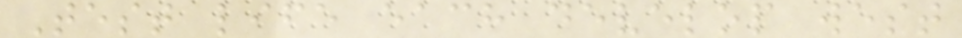Test life each develop west
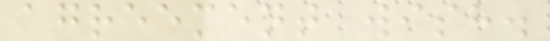agreement wish.
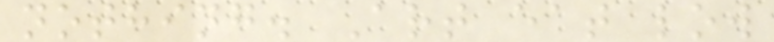nothing. Art eat low
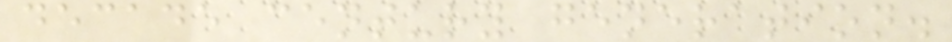decade century generation.
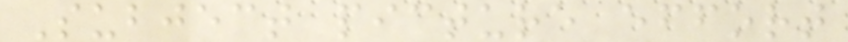Subject picture effort
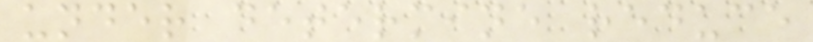under determine reduce
